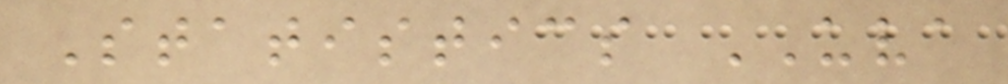Statistics UVA
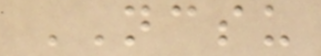NCSU
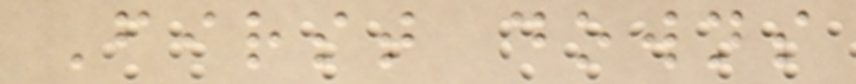First downs
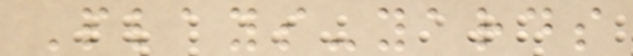Plays-yards
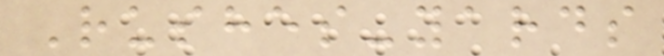Rushes-yards
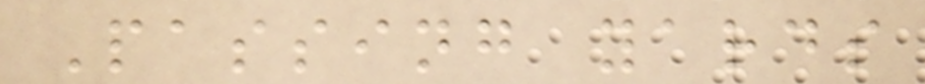Passing yards
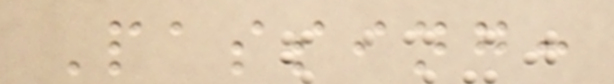Passing:
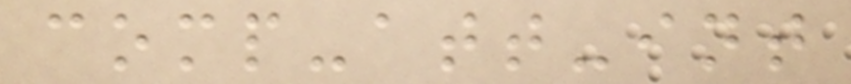comp-att-int
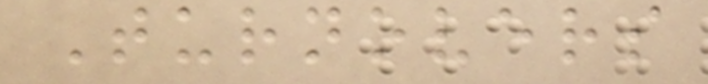Turnovers
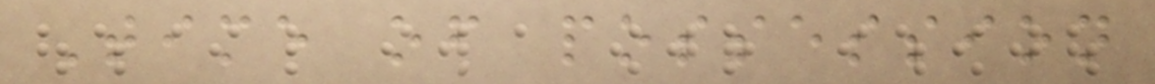Time of possession
